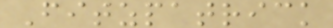Fitzpatrick
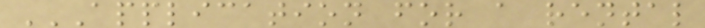APPLICATION FOR A RENTAL
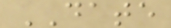DATE
